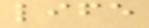life
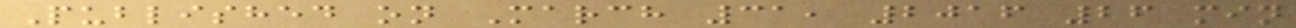Published on March 31, 2016 26 min
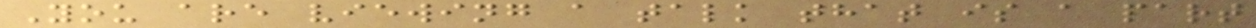You are viewing a talk that is a part
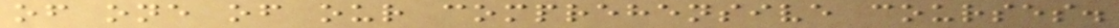of one of our comprehensive courses.
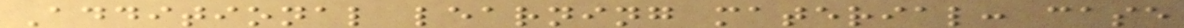Additional learning material: case
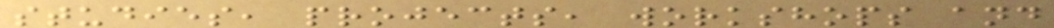studies, projects, workshops and
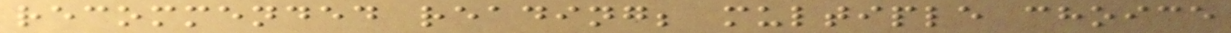recommended reading; multiple choice
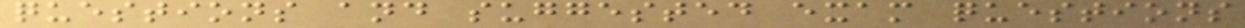questions and suggested exam questions
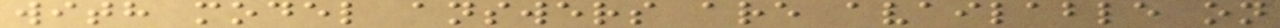with model answers are available on
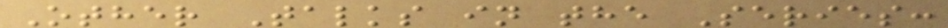Other Talks in the Series:
